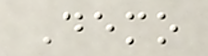Demo
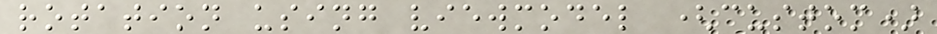rotation using viewmodel (custom)
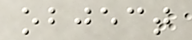object
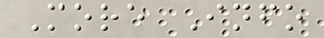More Info
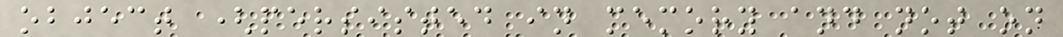object (persisted in memory and not on
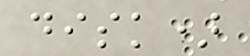disk)
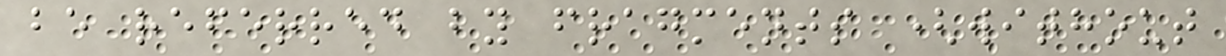be referred by fragments (without
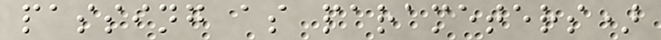passing as parameters)
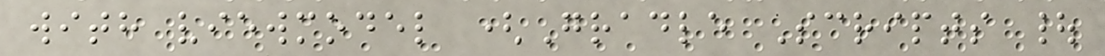with viewmodel (Gradle Scripts |
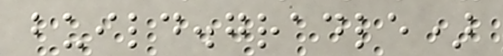build.gradle)
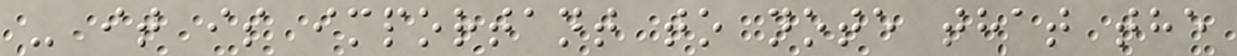- it is important to note that the
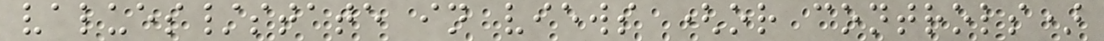values/state in views (or controls)
